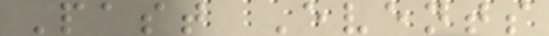Past Events
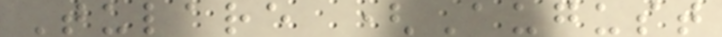Tulare (August
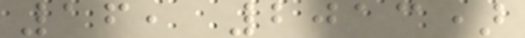16, 2013)
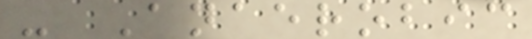- Anaerobic
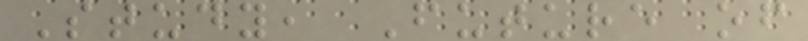Study, Future of
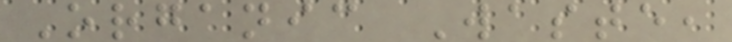Organic Waste,
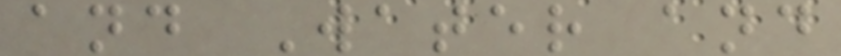and Water and
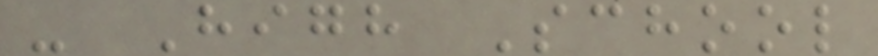- High School
